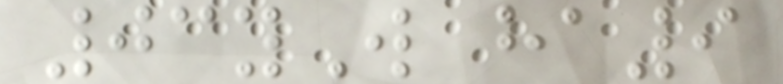03yW ha9
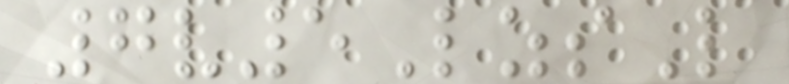7v5LzsL
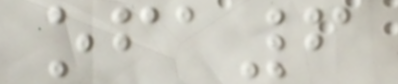ofa6
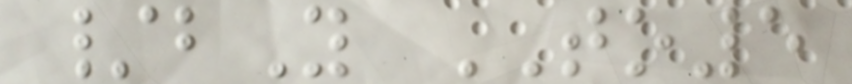/bY TO5
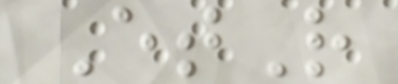EtR
